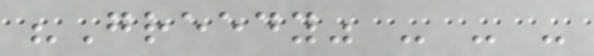"Greedy" - - -
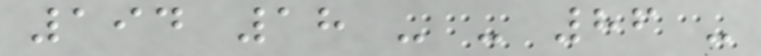194 18 - - 86 -
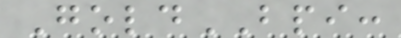GoldBPI:
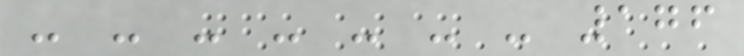- - - - - - - 176
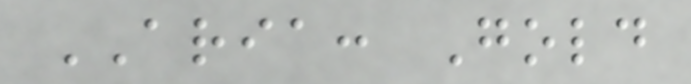ARIA: Gold
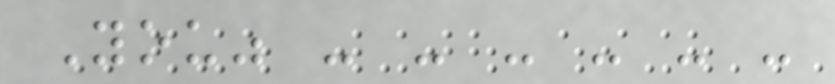You" - - - - - -
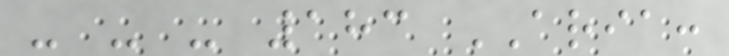- - - 183 ARIA:
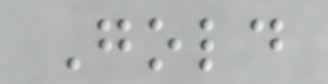Gold
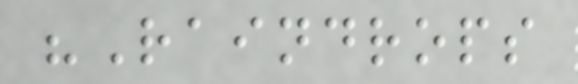"Raindrops
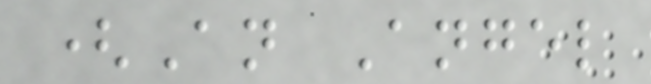(An Angel
